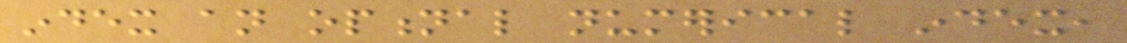index an optional numerical index,
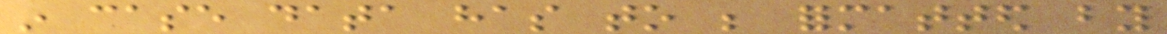in case data has to be formatted by
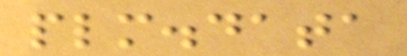plm.data
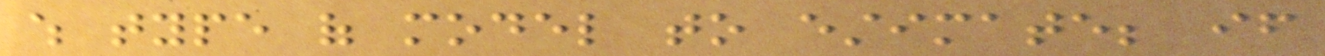which type of model to estimate; if
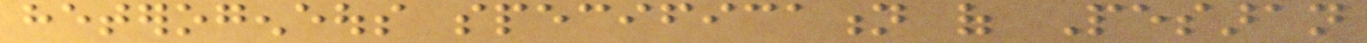heterogeneous specification of Pesaran
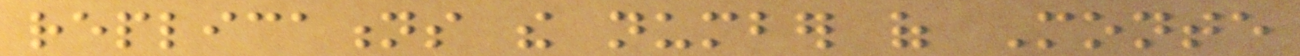replications the number of Monte
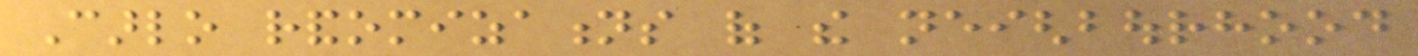Carlo randomizations of the neighbourhood
